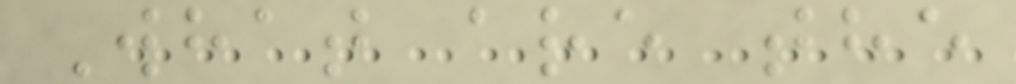What are the
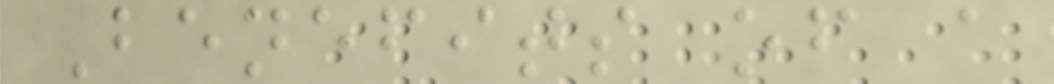Benefits of a
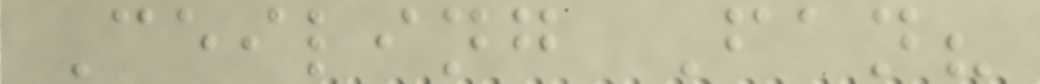Ceiling Fan?
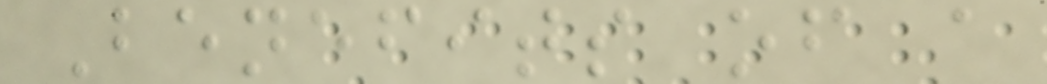Benefits of a
